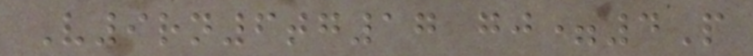V9rn6tg17 gj=4P
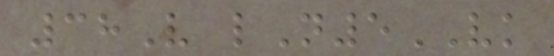38V lN5VK
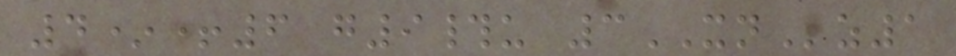4*+6 g9#u 3XNz1
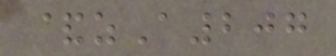&zA207
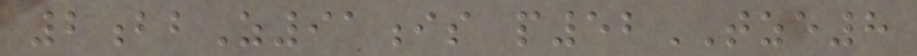2bbZ91is p52TZE8
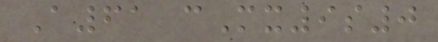A61 cMx9s0
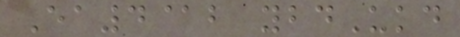Ea4@b ybdUkd
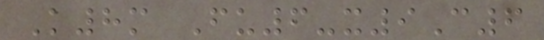K8m Fu6-x9C6
